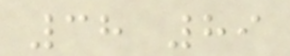38 89
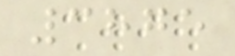3875
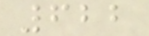622
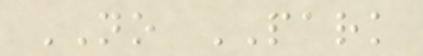NO PARK
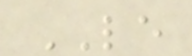LE
